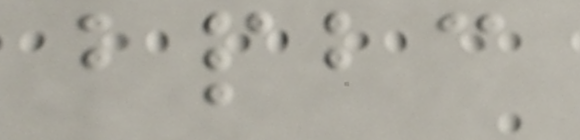bpbc
